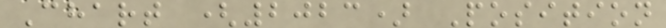Chart (2023) Position
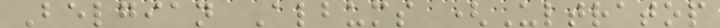Belgian Albums (Ultratop
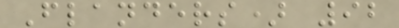Flanders) 92
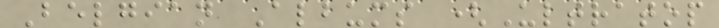Belgian Albums (Ultratop
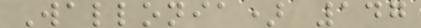Wallonia) 147
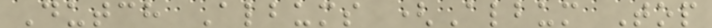Dutch Albums (Album Top
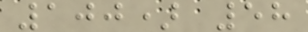100) 58
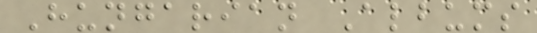Hungarian Albums
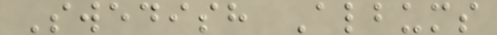Swedish Albums
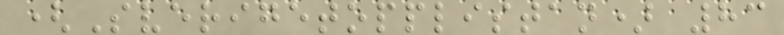(Sverigetopplistan) 83
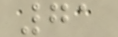71
